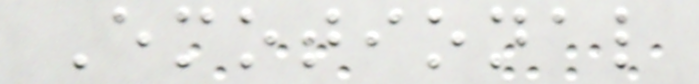Emotional
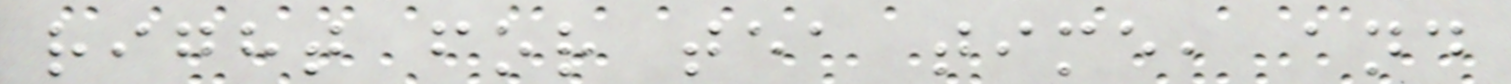right for tea time, and
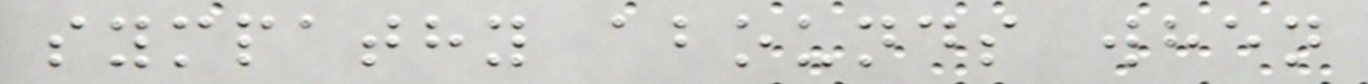sympathy abounds when
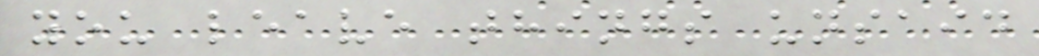you leave things unsaid
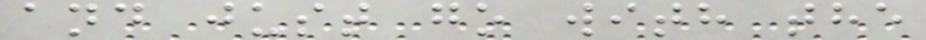and just go with the
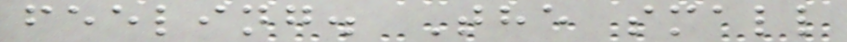feeling. The small
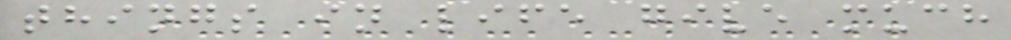things in life give much
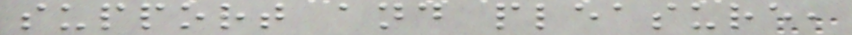support and pleasure,
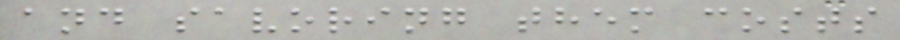and savoring them costs
